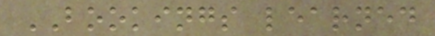BOOKINGS learned
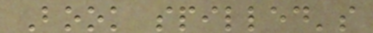Book spilled's
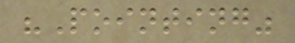"Pointing"
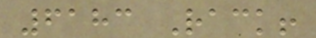6183 Rack!
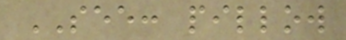SEE: pillow
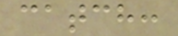catch:
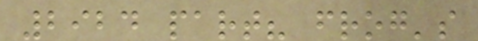2924 part? frog's
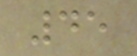45
